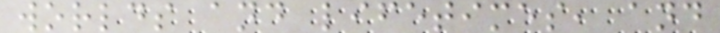worlds and lifetimes, and
